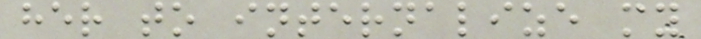her to internalize my
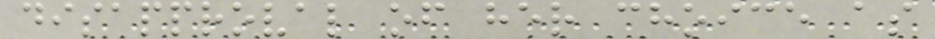disapproval of her choice as
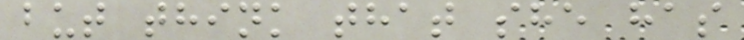but think that she has
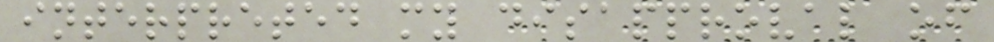interpreted my disapproval of
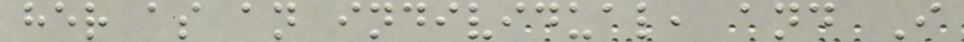her as an individual, and I
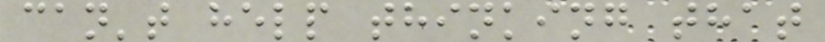can't help thinking that
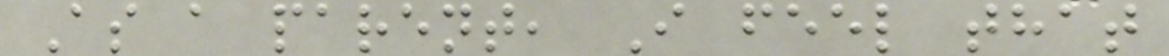As a parent, I feel that
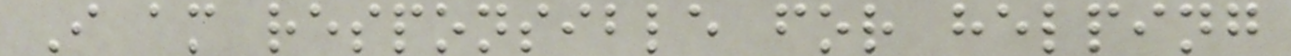I am responsible for helping
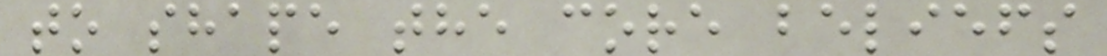to shape the core beliefs
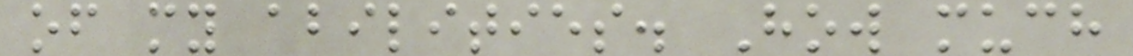of my abilities. How much
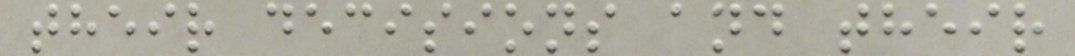their decisions and their
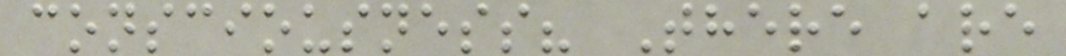consciousness? There are
